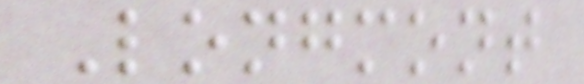Longmont
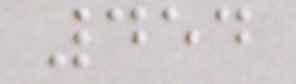454
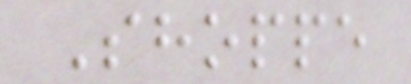Shoppe
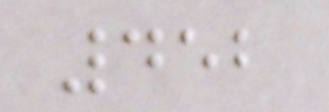452
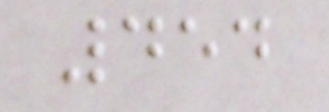454
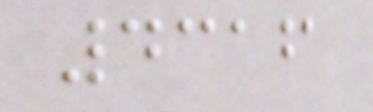4316
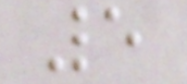5
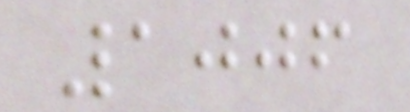1006
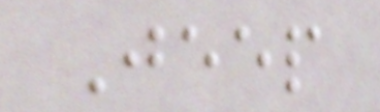Jeep
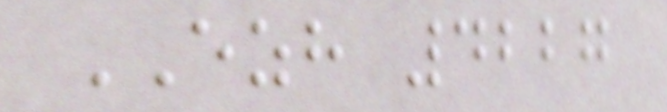EZH 4227
